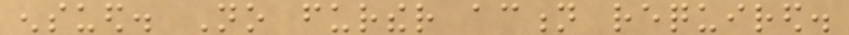ensued. No further action required.
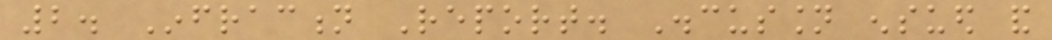2. Infraction Report. Discussion ensued and
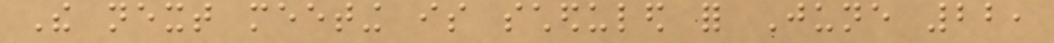The next meeting is scheduled for June 22,
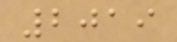2019
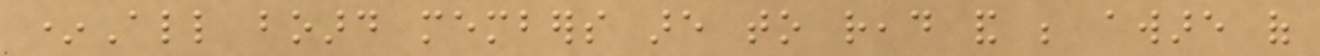*All board members are to read and be aware of
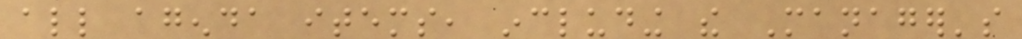all agenda items, including the Manager's
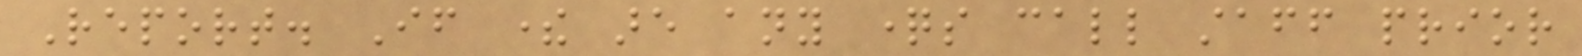Report. If there are any questions call staff prior
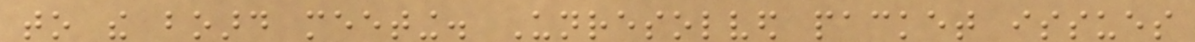to the board meeting. Unresolved packet issues
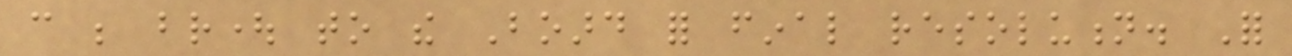can be brought to the Board for final resolution. For
